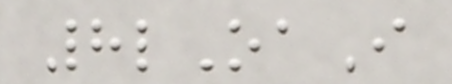8lOaI
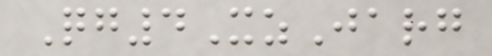Qg4XzJarg
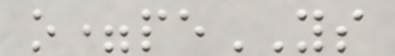o=peYS
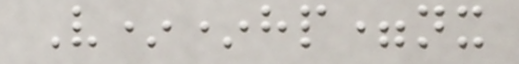V**hp=nx
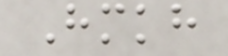Hmkh
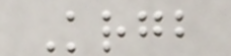Krgb
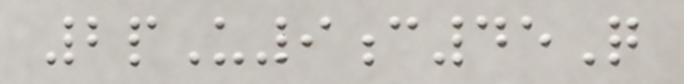2pU9c45Q
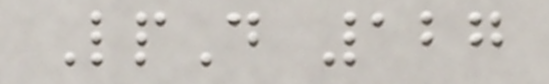LpD 127
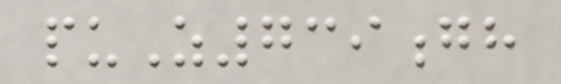puZ739gh
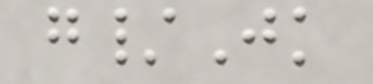g/Jk
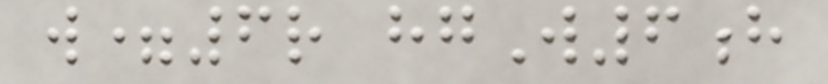w=6r hgW6h
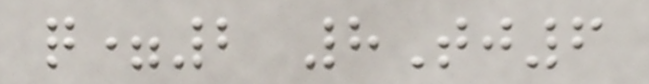q=2 8Tj6
